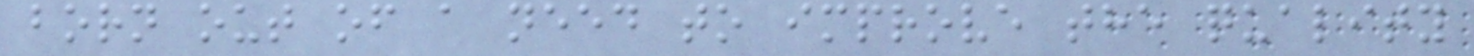born out of a need to improve the quality
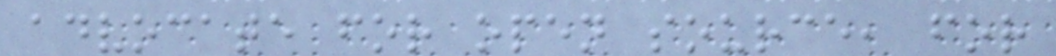advocate for open source, for
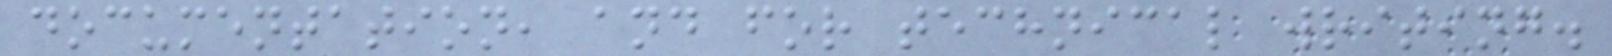documentation, and for technical writing.
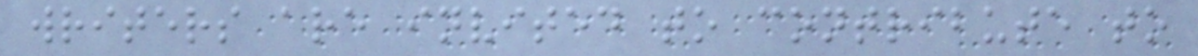writers are invited to contribute to
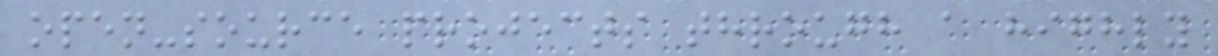open-source projects through a highly
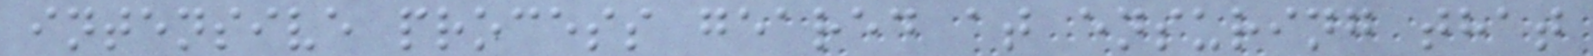intensive process geared at ensuring that
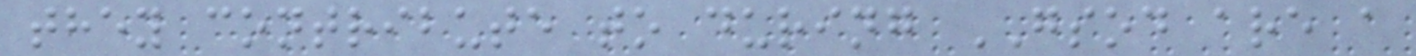they contribute to during GSOD are a
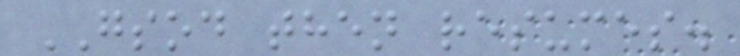GSOD then resumes.
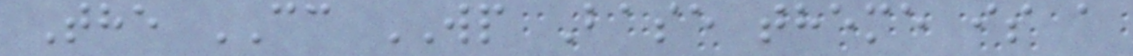The CC WP Base theme is a
